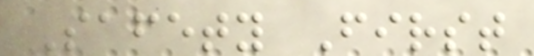Safety First
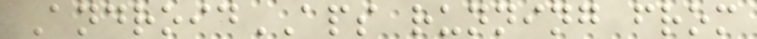AndroidAPS running from
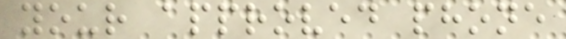your approved phone
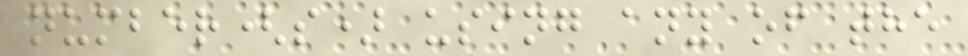number(s) using any of the
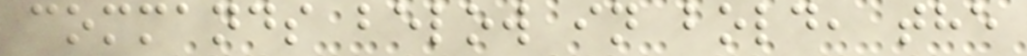commands below in bold, the
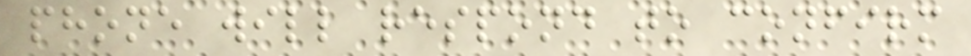phone will respond to confirm
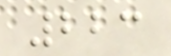223
